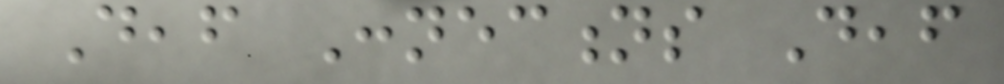Deaf Connections Deaf
